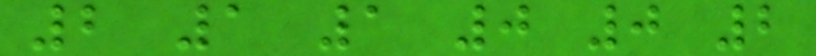2 1 1 0 0 2
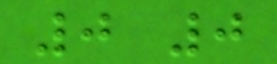0 0
